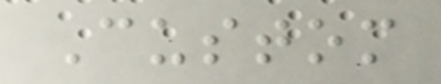Custom
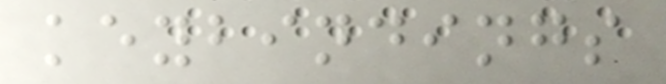keybindings
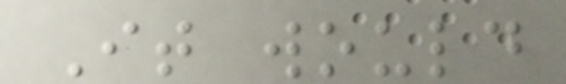It would
